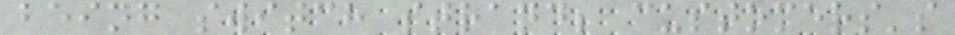being switch strand; customers's
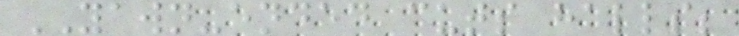YAWN-ended cuts halls;
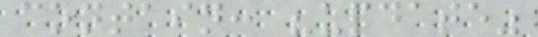contain: "update"
